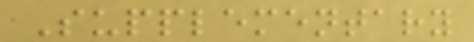Supplementary
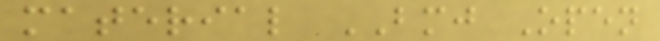material BMJ Open
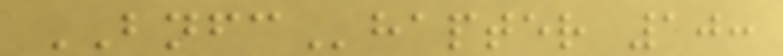BNFChapter 10:
